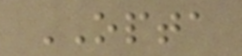OPTA
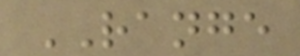RANGE
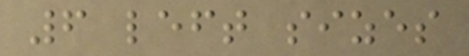6 left sizes
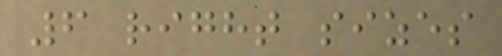6 right sizes
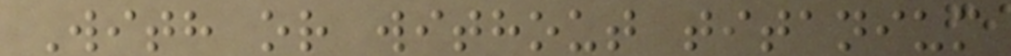With or without titanium
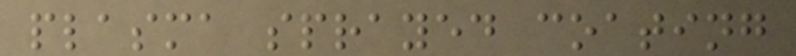plasma sprayed coating
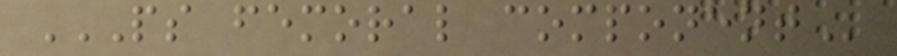PS FEMORAL COMPONENT
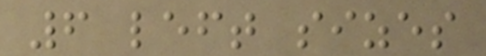6 left sizes
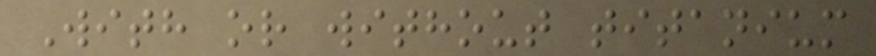With or without titanium
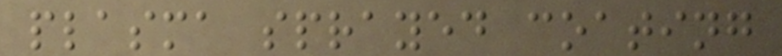plasma sprayed coating
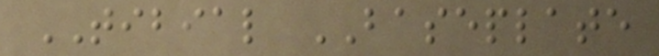TIBIAL BASEPLATE
